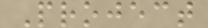Project
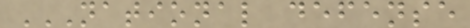NATIONAL DEFENSE
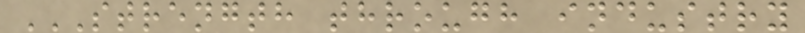STRENGTH THROUGH INDUSTRY
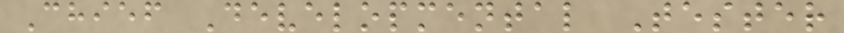Chief Developmental Tester
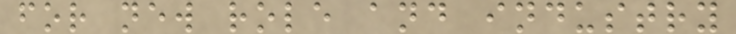for new role and industry
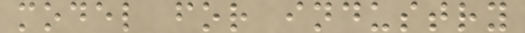model for industry
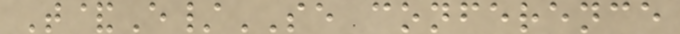T&E/SE conference
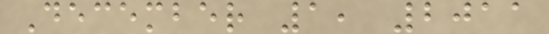December 1, 2011
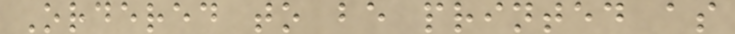Ordered to be printed as
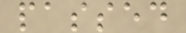passed
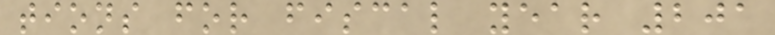tions for fiscal year 201
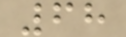68
